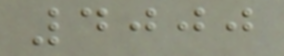4000
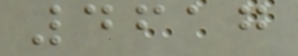4617
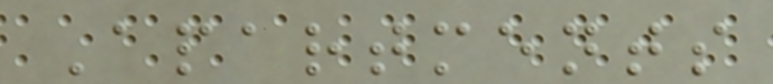Apartments
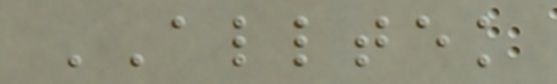ALLTEK
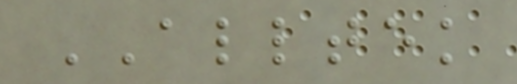ALLTEK
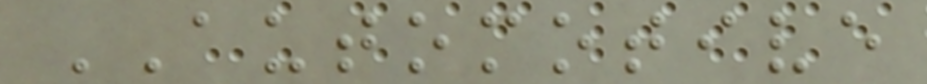AUTOMOTIVE
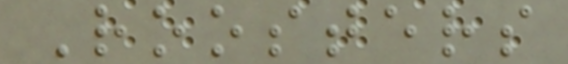Roosters
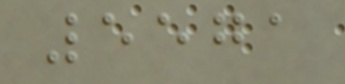5571
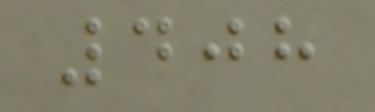408
